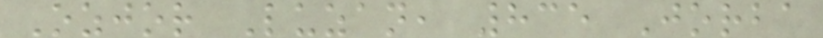Ozjor Luzan, 835 Jorba
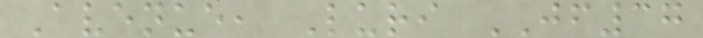Avenue, Luri JF37
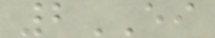2EI
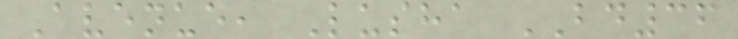Avenue, Lusha BD36
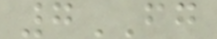7FG
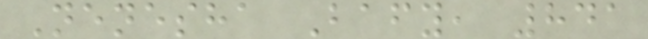Nenesha Bafy, 841
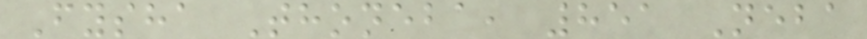Fysha Thoneba, 851 Neba
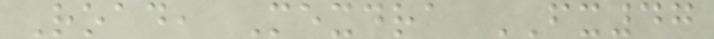Road, Mexdra FX47
